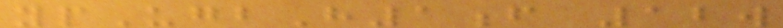ypUgbH1f 12w
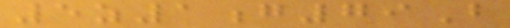5z1g79B
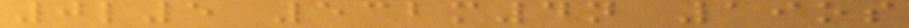0l5 532m4n 19os
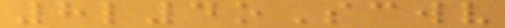8l4oScwv
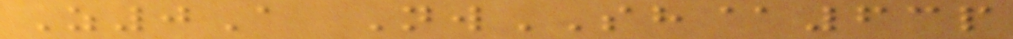Z0A NwSH@63p
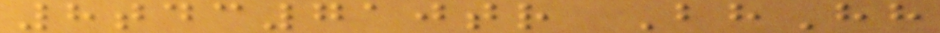8tdc710tr BhHh
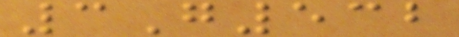3G532
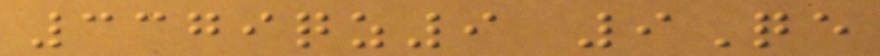3379qz9 9Qe
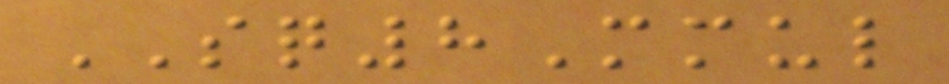SQ8Mmul
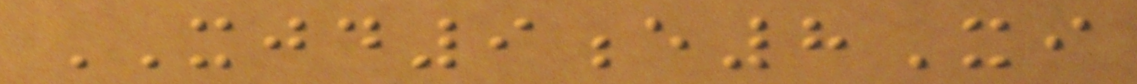XJD9e8Xi
